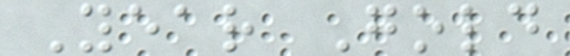Year Gold
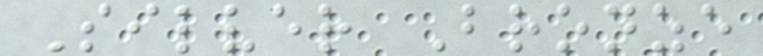Silver Bronze
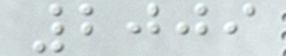2009
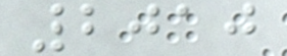2010
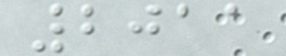2011
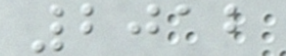2012
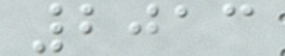2013
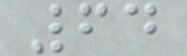64
